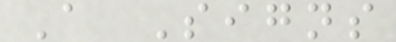A Signs
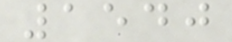1540
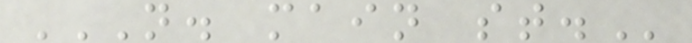N. MAIN ST.
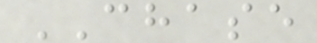CHASE
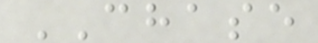CHASE
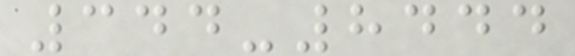344-8444
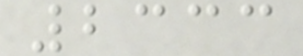2333
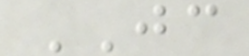JC
